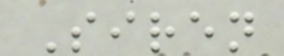Siren
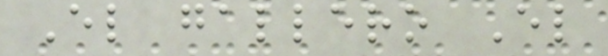El gallero El
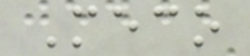Meco
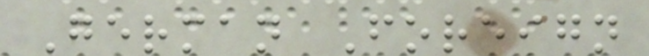German Foreign
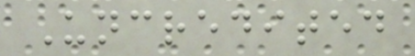Uncredited
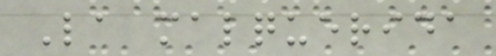La malquerida
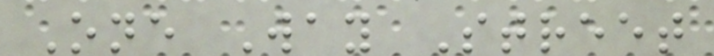One Way Street
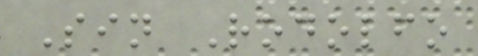Sin Rodolfo
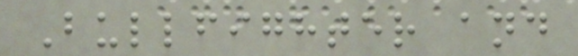Bullfighter and
